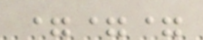===
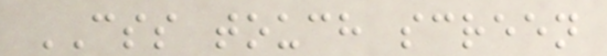CSS touch screen
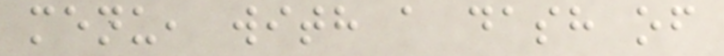menu, with a dash of
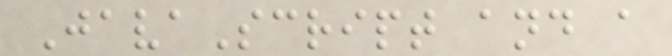JavaScript and a
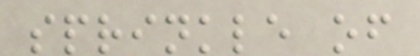sprinkle of
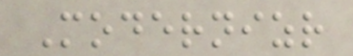Modernizr
